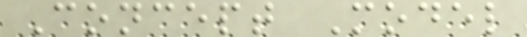Concept Model
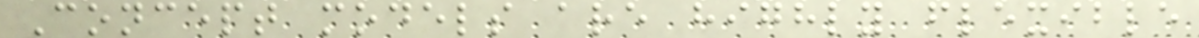Concept models are highly flexible
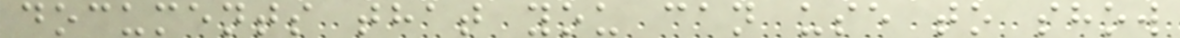documents that you can use to show
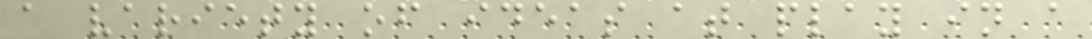a variety of ideas at play in a
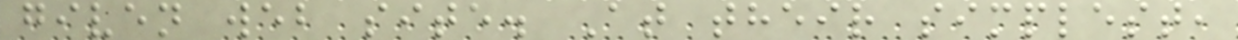given web site. At their simplest,
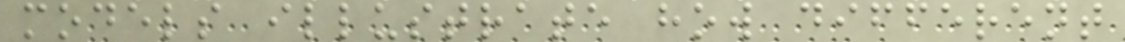models illustrate how different
